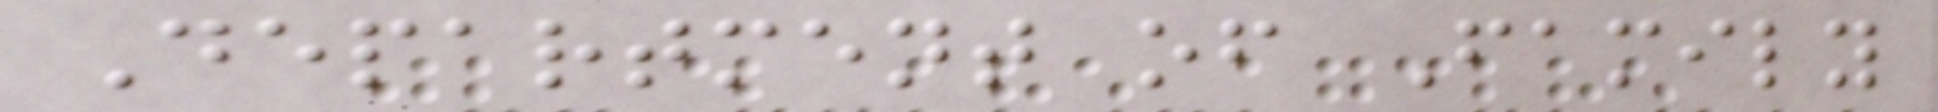Department of Family
